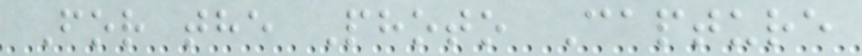For the Photo Capture
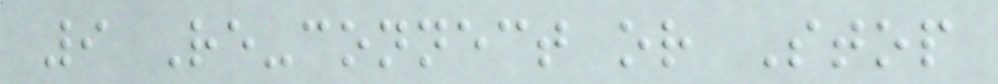9 Re-connect or Stop
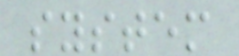system
